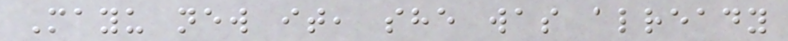Mayu new it, she was already
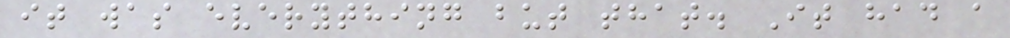it was everything but that. It had a
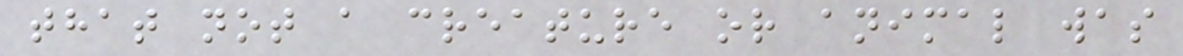that not a creature or animal was
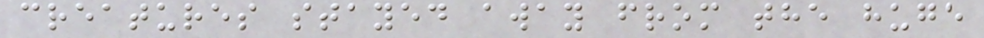creatures stayed away from the huge
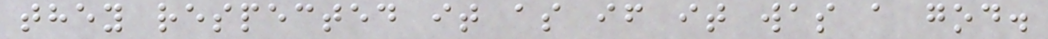they respected it as if it was a god.
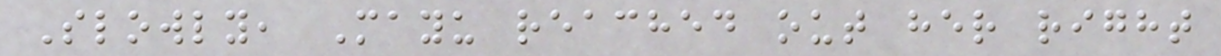Slowly, Mayu reached out her right
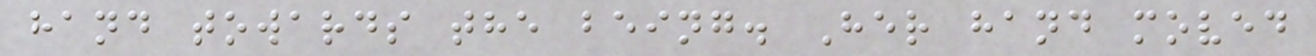hand towards the being. Her hand moved
